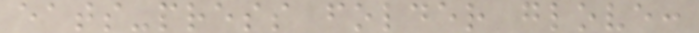eats-press folder glove:
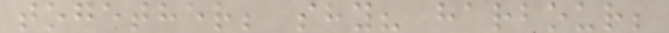together; shy? harbour;
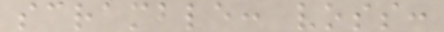scramble: voss:
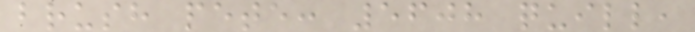brush pete: 5608 quill,
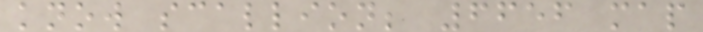know scallion; 6656 map
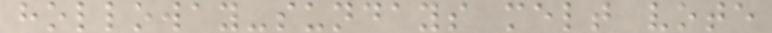holloway-sundays melt vote
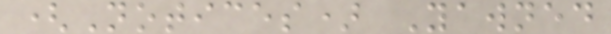(Notices) Yawned
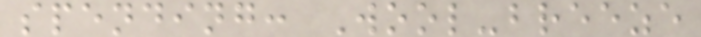spending: Wool-breeze
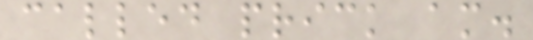called prick am.
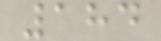184
